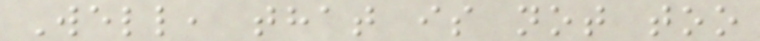Well, that is not too
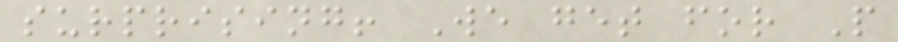surprising! We get for P
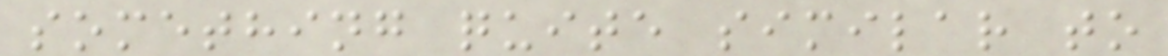something quite similar to
